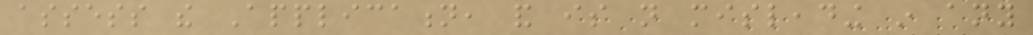assess the Application, and is not misleading in any
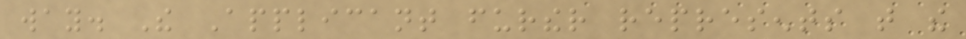way. The Applicant further represents that the
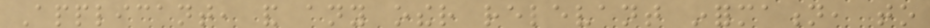Applicant, and any other relevant information, to
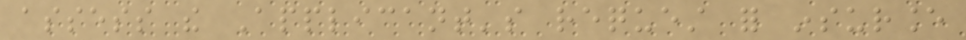assess the Applicant's request for insurance
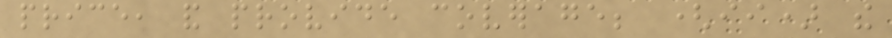price, and provide coverage; (ii) the
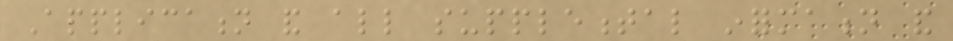Application and all supplemental information and
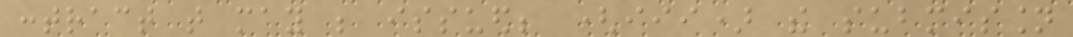contract that may be issued; (iii) the submission
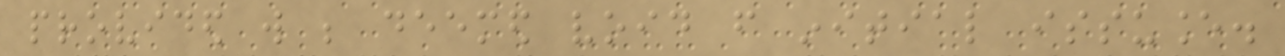provided will be deemed void from initial issuance.
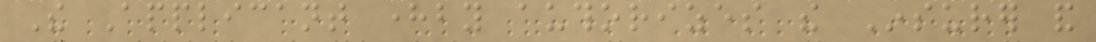The Applicant hereby authorizes the Insurer and
